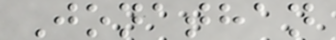Jonathan
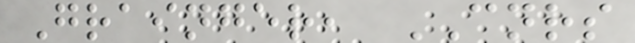Grainger, CNRS
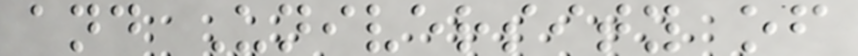and University of
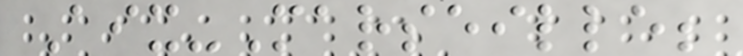Aix-Marseille;
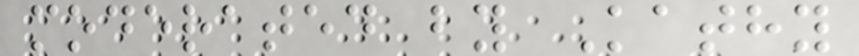moderated by Kathy
